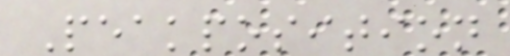Peakposition
